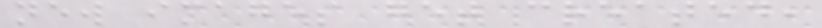new images get created,
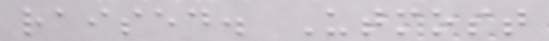raised. Utmost
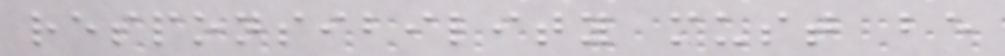responsibility must be
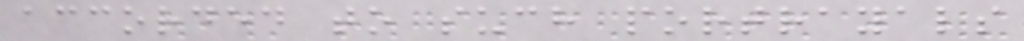accorded to such portrayals
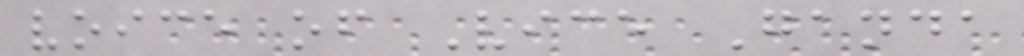voice of Vice Ganda
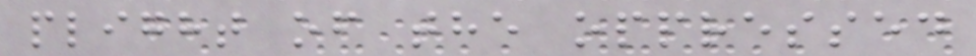plight of the oppressed
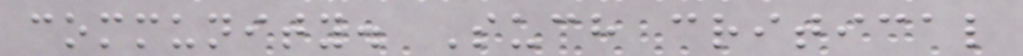community. Such critical
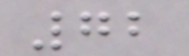72
